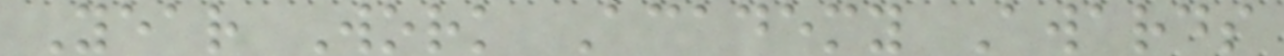Year Work Academy Awards
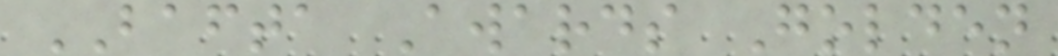BAFTA Awards Golden
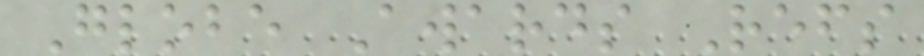Globe Awards Refs
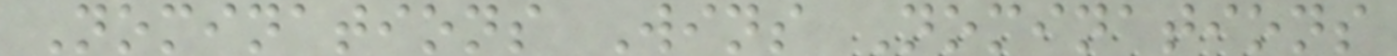Nominations Wins Nominations
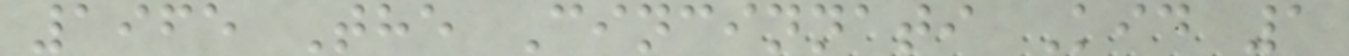1965 The Cincinnati Kid 1
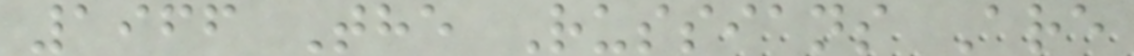1966 The Russians Are
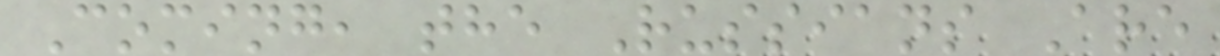Coming, the Russians Are
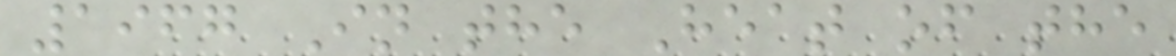1967 In the Heat of the
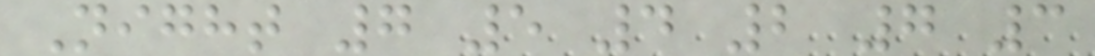Night 7 5 4 2 7 3
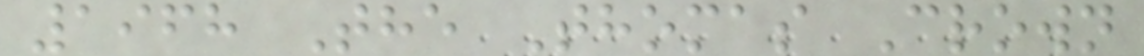1968 The Thomas Crown
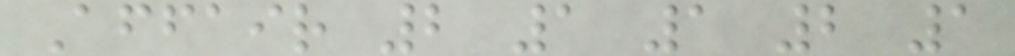Affair 2 1 1 2 1
